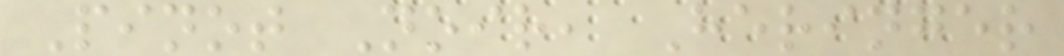Pinot Noir, Heringer
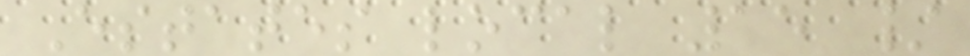Estates local 15 /
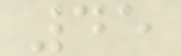45
